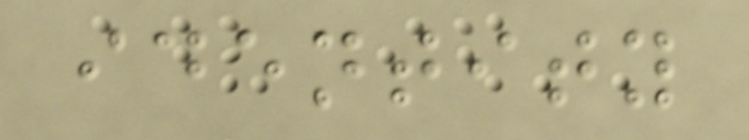identity
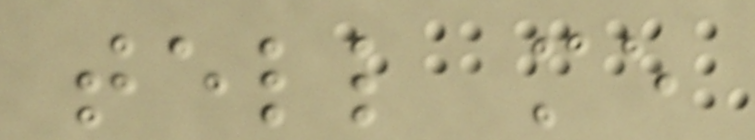tell me
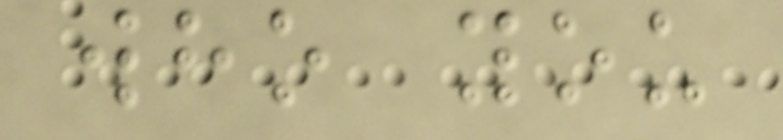who you
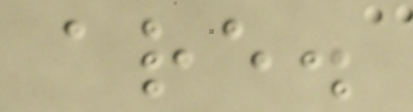are.
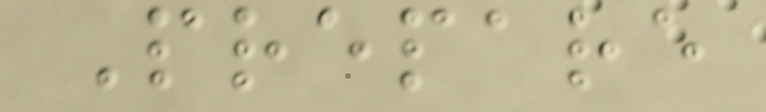Prepare
